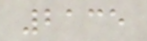2135
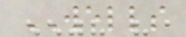WELLS
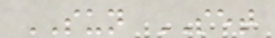SUN SET
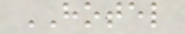HOTEL
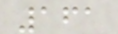161
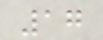17
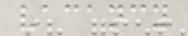vacancy
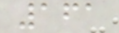161
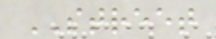STREET
